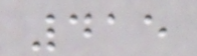415
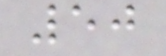50
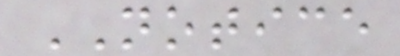NOTICE
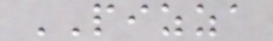PIZZA
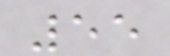55
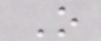O
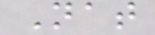Nat
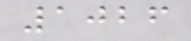1026
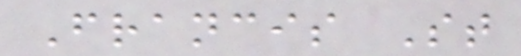Francis St
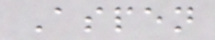Aspen
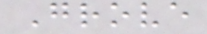Grove
